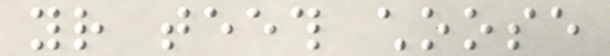your teeth choose
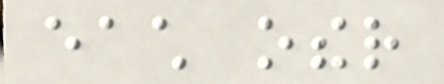each other
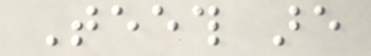Teeth are
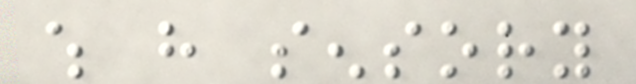which have sensory
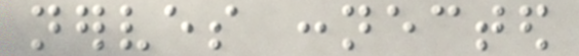nerves connected
